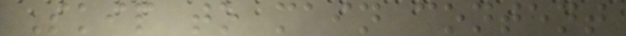Skip to main content
